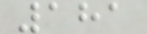181
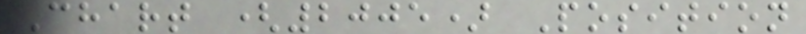Chart (2005) Position
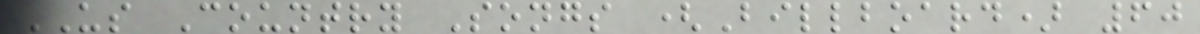US Country Songs (Billboard) 60
